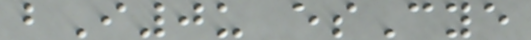bI0u esCye
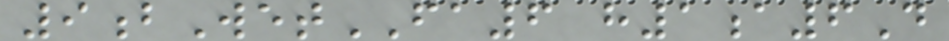9bWetFA6 h1a6D
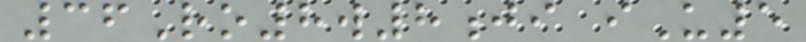36Ro8w8ji iU5
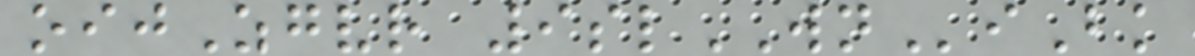oijZgvr 9slWNiBk
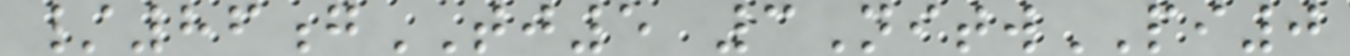/86gTJ5 3NitwPI0
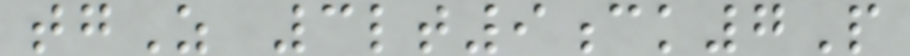tgZ 3lt9ck7P
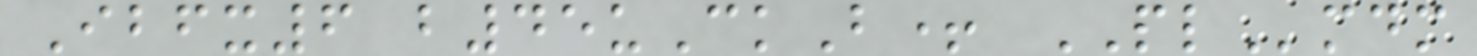Ibfx6 b45uCkB+ PLmdm
